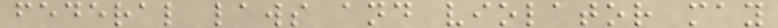federal laws and violator may
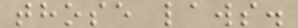those laws.
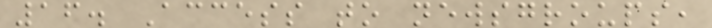16. Access to newsgroups,
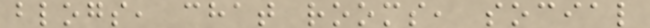blogs, chat rooms, social
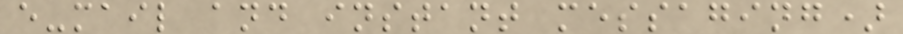e-mail and instant messaging)
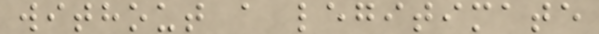without a legitimate
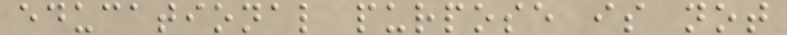educational purpose is not
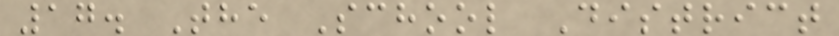17. The School District
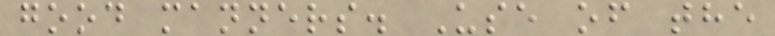good manners. Use of the
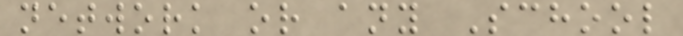network or any School
